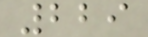229
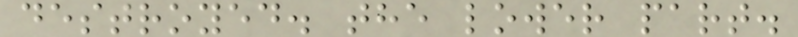destroyed. the lower part.
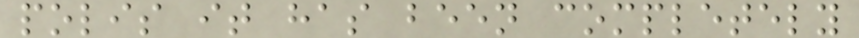polis it has been completely
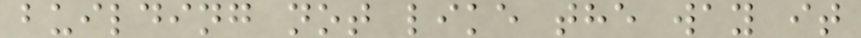building not like the way it
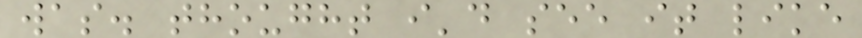was. thought i'd see it like
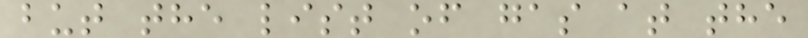but the list of gas at the
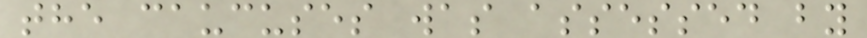the caucuses was assessed by
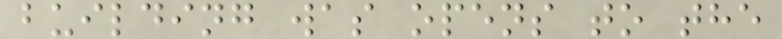building was opens to the
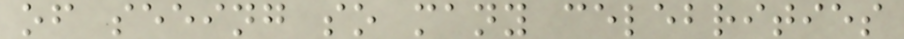of seeing so many celebrities
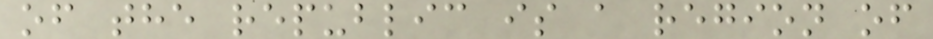of the republic is a region of
